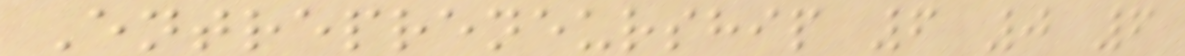Entrepreneurship 6 0 6
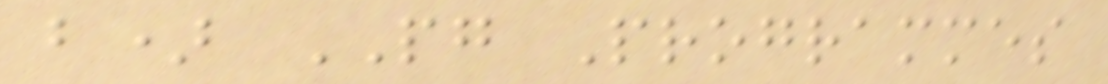b) PG Programmes
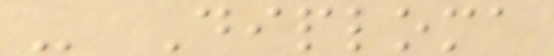- Diploma
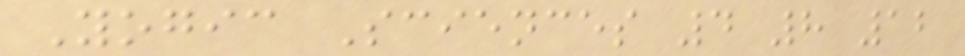Yogic Sciences 4 8 12
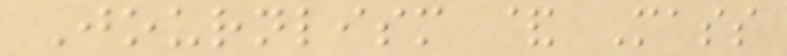Journlism & Mass
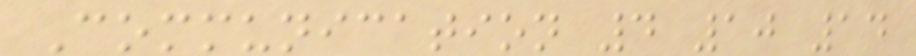Communication 4 10 14
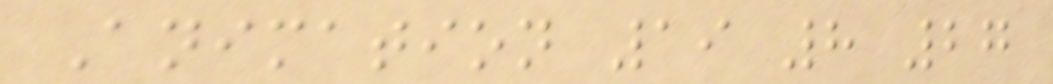Animation 19 8 27
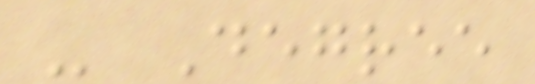- Degree
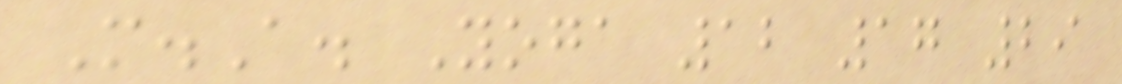M.A. Yoga 12 17 29
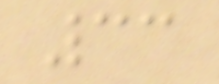33
